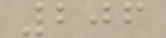206
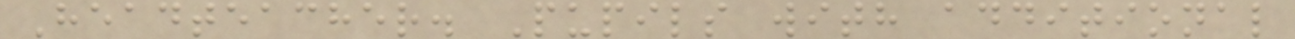Headteacher. Pupils with additional
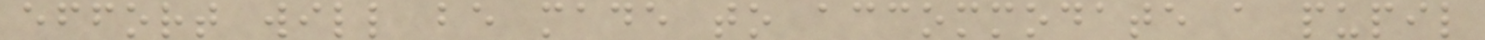effort will be made to accommodate a pupil
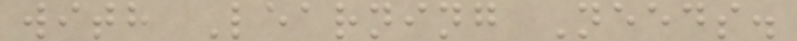with Learning Needs.
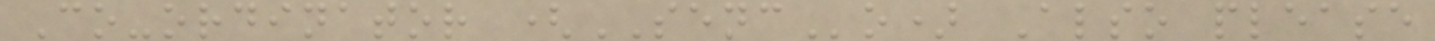Co-ordinator (SENCo) Also please
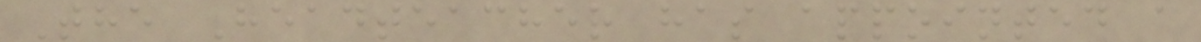The Headteacher has appointed a
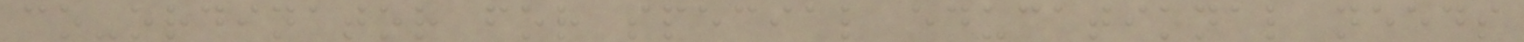co-ordinator for special educational needs
